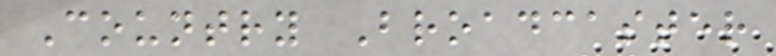Country Broadcaster
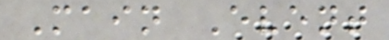Main Event
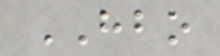HBO
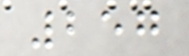257
